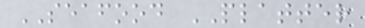SEAFOOD PLATTER
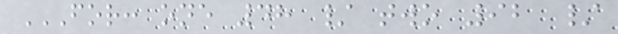FOR: ONE 48 / TWO 92 /
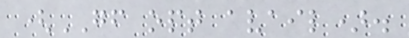(GF opt avail).
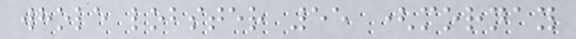whole lobster 55 (mornay
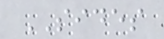SIDES
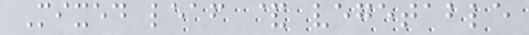Mixed leaf & vegetable
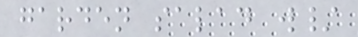garden salad w/
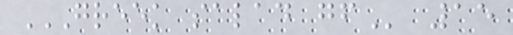GREEK SALAD GF 15
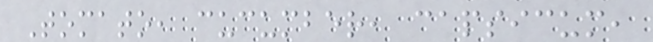Tomato, cucumber, capsicum,
